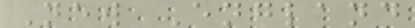New England
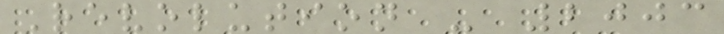Revolution - 2003
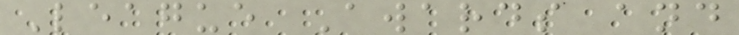League Awards and
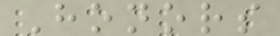Honors
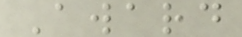Award
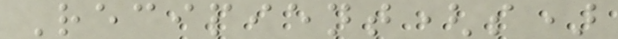Recipient(s)
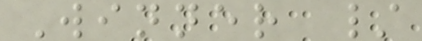Winner /
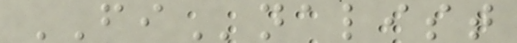FInalist
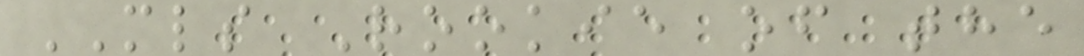MLS Rookie of the
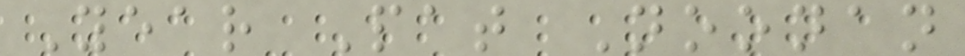Year Pat Noonan
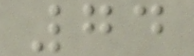74
